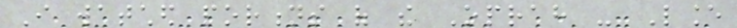I watched portions of the Oprah - Lance
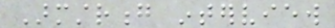Armstrong interview
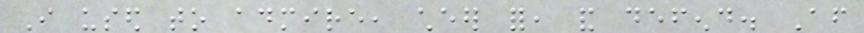I used to admire, cheer for, and defend. After
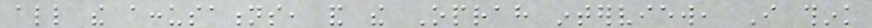all the accusations, and the Oprah interview, I think
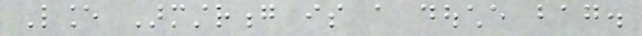Lance Armstrong is a douche bag.
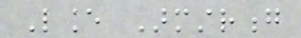Lance Armstrong
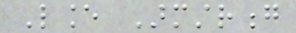Lance Armstrong
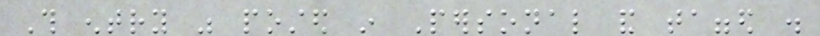This entry was posted in Personal and tagged .
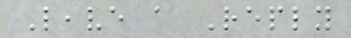Leave a Reply
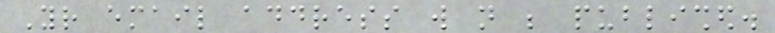Your email address will not be published.
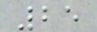25
